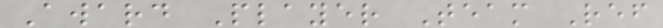Award Player Team Ref
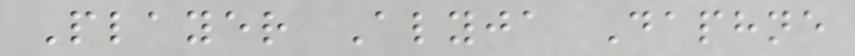Player Alyja Daphne
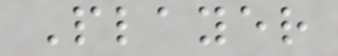Player
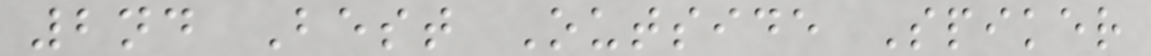2nd Best Outside Spiker
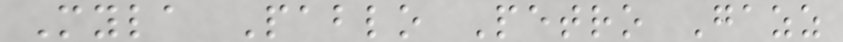Myla Pablo Petro Gazz
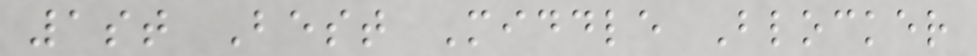1st Best Middle Blocker
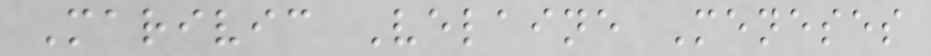Marivic Velaine Meneses
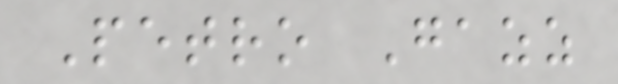Petro Gazz
